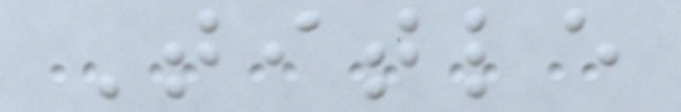Title
